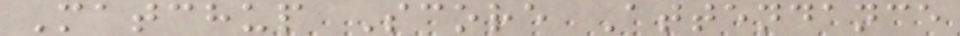Matchup Score Attendance
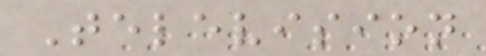Television
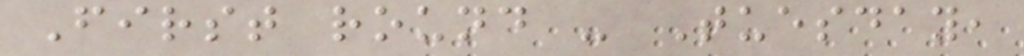First round - Tuesday,
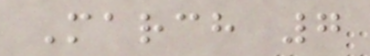March 7
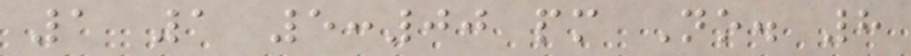1 1 5:00 pm No. 8
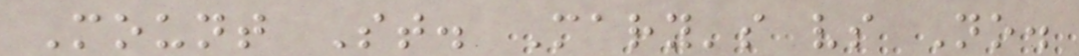Mount St. Mary's vs No.
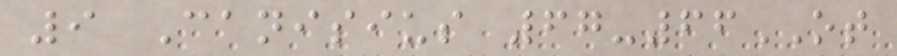9 Canisius 67-66OT
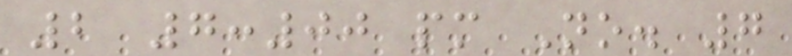2 7:00 pm No. 7
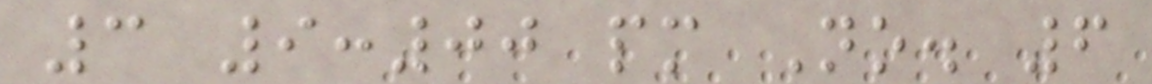3 9:00 pm No. 6
